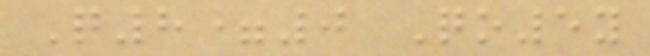Q8=0 Qo5y
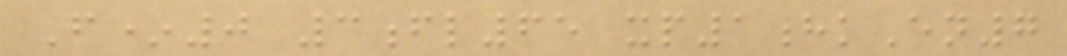F*0 3fl65 xp1hkEn7
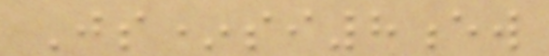Js*si8ew
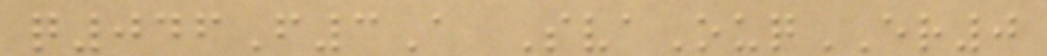q046F3A SvaOuqER0
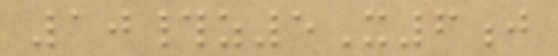10#z5X6j
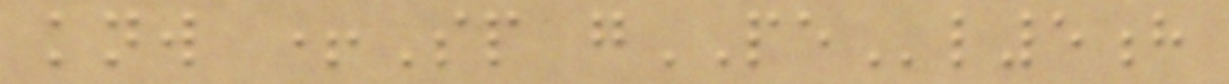knw +Sp gPEl5h
